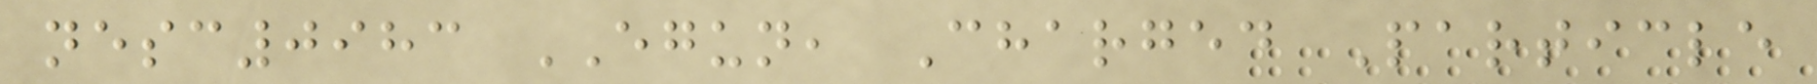nesc0983 EGUN, Charged Particle
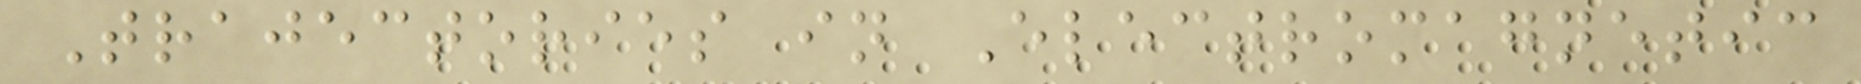Trajectories in Electromagnetic
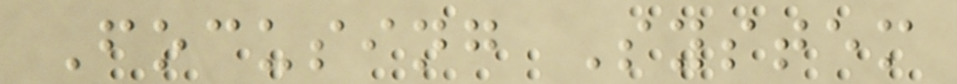Focusing System
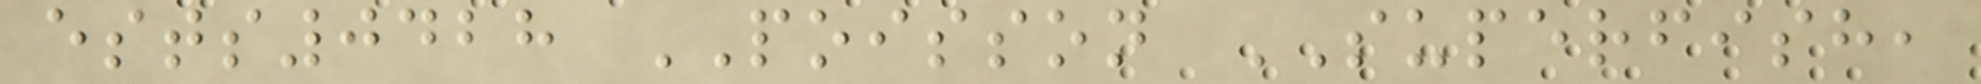ests0428 POISSON SUPERFISH,
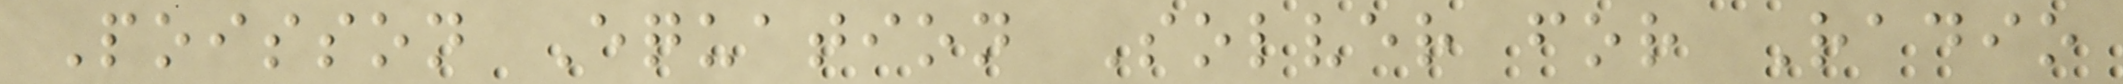Poisson Equation Solver for Radio
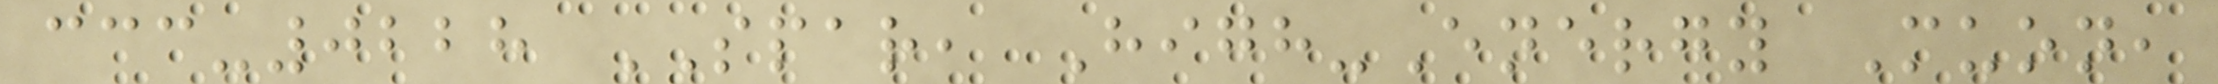ccc-0228 SPAR, High-Energy Muon,
